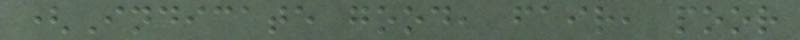(Indicate good, fair, poor
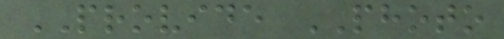PROVIDE PHOTO
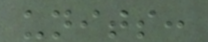units:
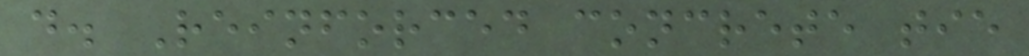d. Reinforced concrete tie
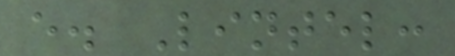e. Lintel:
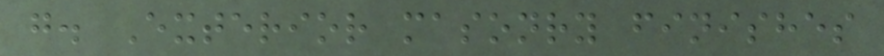g. Exterior masonry finishes
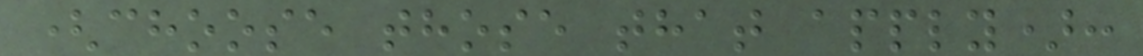(choose those that apply):
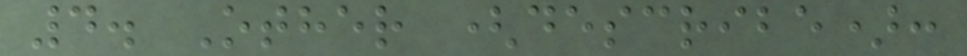4. Other (describe):
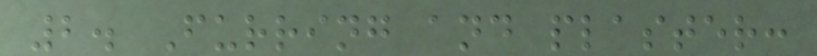2. Furring and plaster:
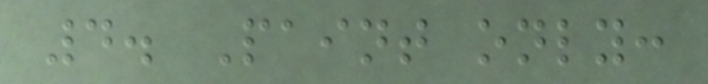4. Paint only:
